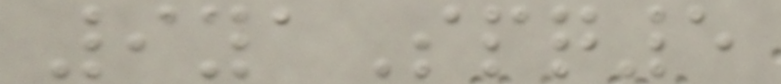9yaSpq5
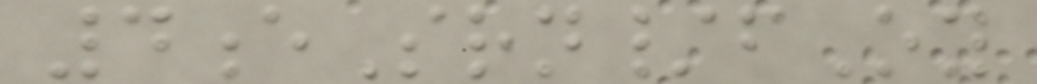4eSrn/fOy
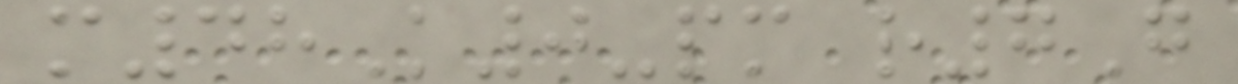m48K0-pm r7G
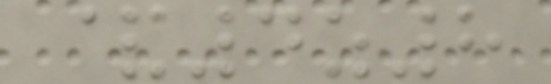&4z8
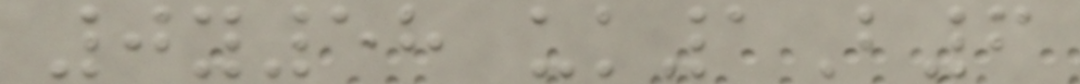0y58 uk1B6
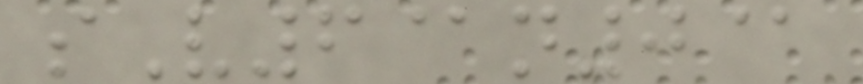sV6@n0@
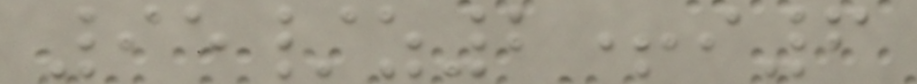95/z2+i6
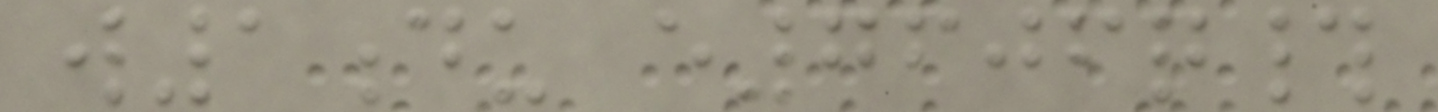w1du e7606q#
